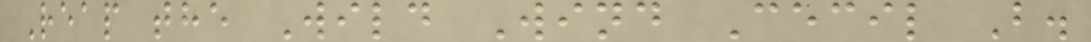Reap the Wild Wind Cecil B.
